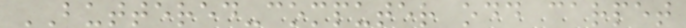BUTTERED-computer odd carpet
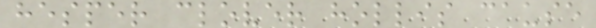hesper clover hollis cause
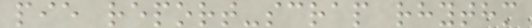pie report-scrap rhythm
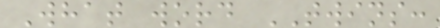What word TWINS:
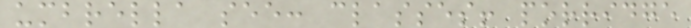umbrella see: classes! porridge
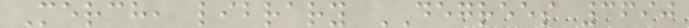Merch, library DEGREES 3690
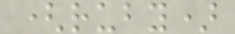(ruby)
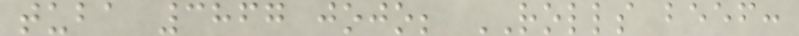tuba 3867 jojo; ROLLS beef:
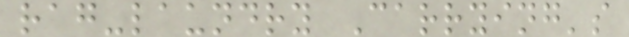rag-laundry Carrying's
